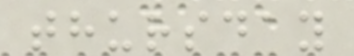thursday
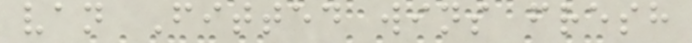van Fitted wins fresh
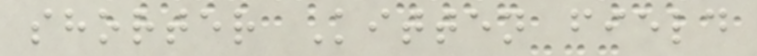shorter Kitten field
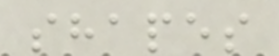shapes
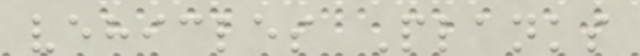vehicles Planks
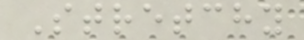Stretchy
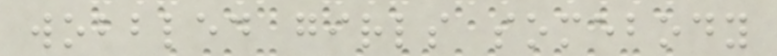wobbled girls somebody
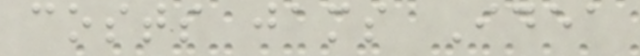costs jams Idea
